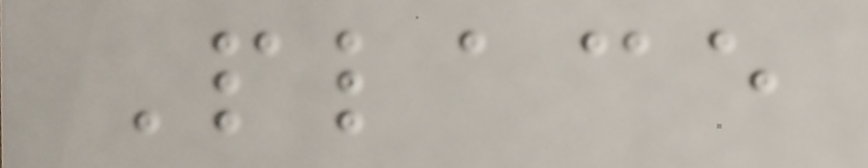Place
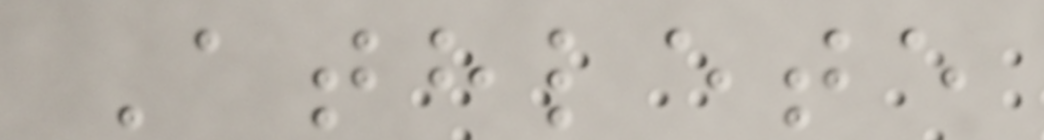Athlete
